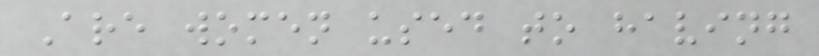Are women used to having
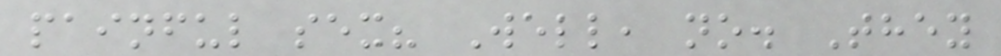painful sex? Well, no. They
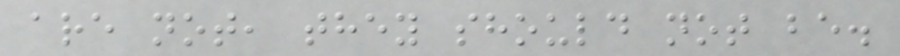are not, they should not be.
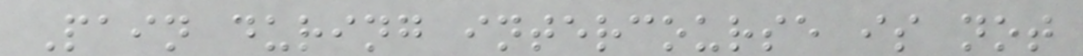Pain during intercourse is not
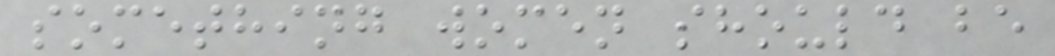something women should be
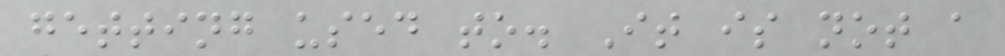getting used to. It is not a
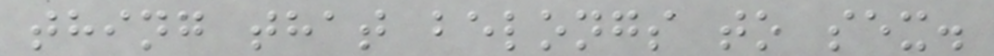thing that belongs to sex.
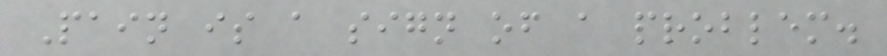Pain is a sign of a problem.
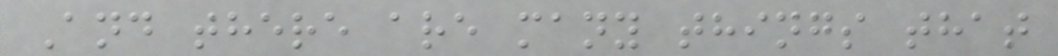And there are many things that
